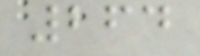264
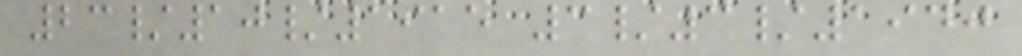23/10/1915 3/3/1940
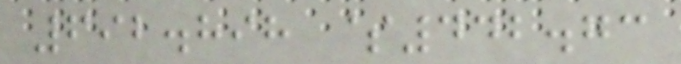692.898 $442.73
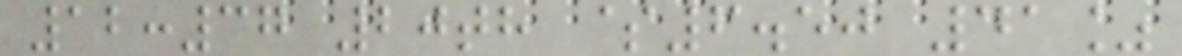12:37 20th $6.50 41%
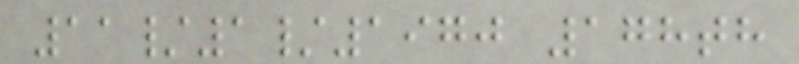11/1/1970 178th
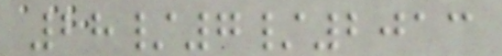28/7/2013
